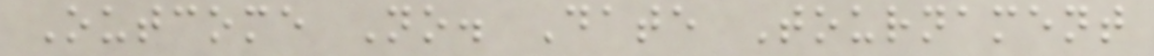Outcome No. Date Tournament
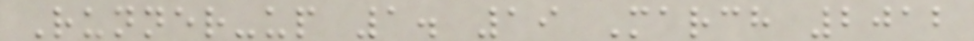Runner-up 1. 19 March 2012
